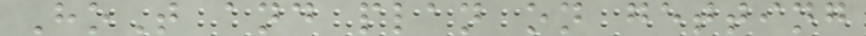HoT and plan on getting
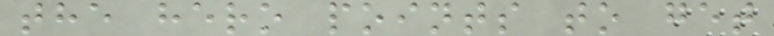the hero points to get
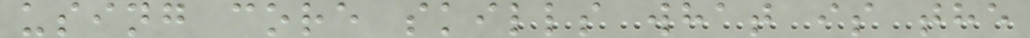using core skills what is the
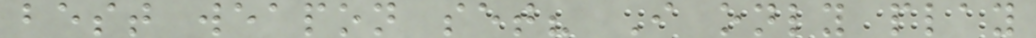best weapon set? I only play
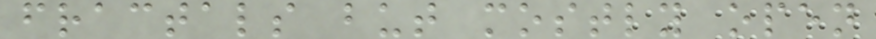fractals but mostly open
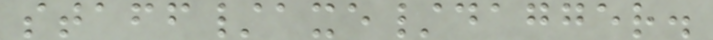staff/axe/dagger.
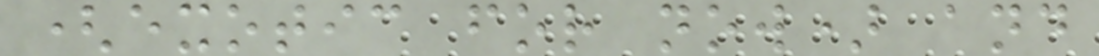(exotic for now) and
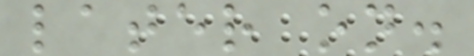later on.
